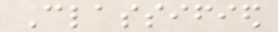Classified
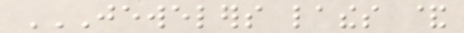JEWELERS LATHES &
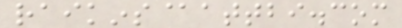raikins@attbi.com
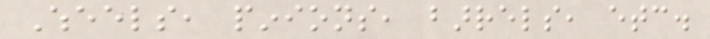Wheels, pinions, barrels, etc.
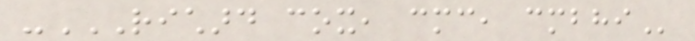-RICHARD COX, CMC, CMBHI
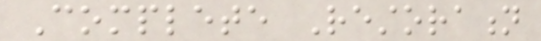Complete Restoration
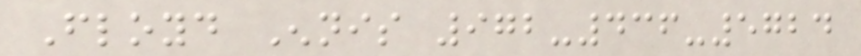Floyd Ennis 972-436-5724
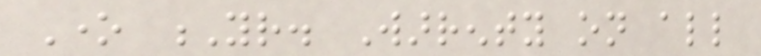One Yr. Warrenty on all
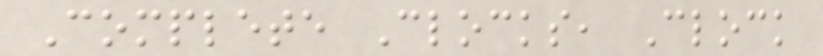Complete Clocks, Clock
